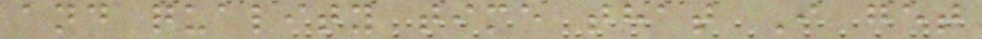and quality time that I get
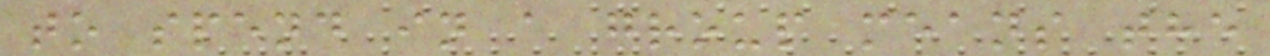to spend in a group means the
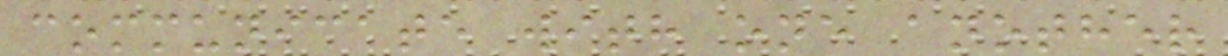communicate with one another
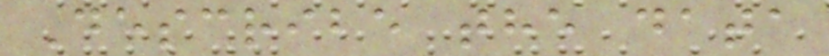Describe the data
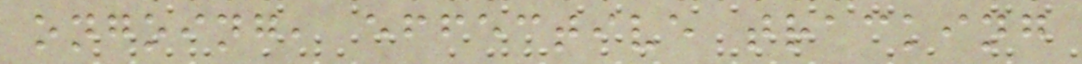ongoing, effective tracking
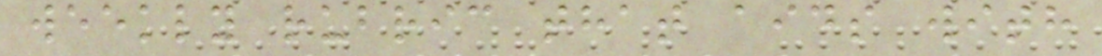weekly rubric that aids with
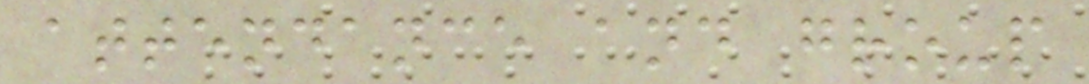attendance and group
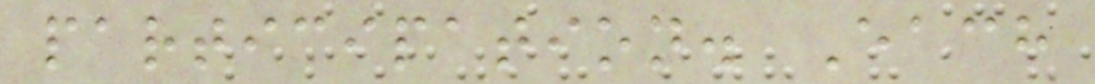participation. Each
